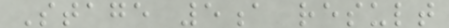Stage 5a result
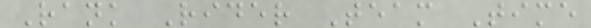Rank Rider Team Time
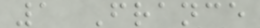1 France
